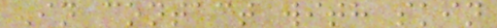In contact with skin
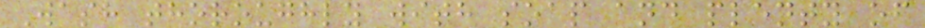Wash thoroughly with soap and plenty of
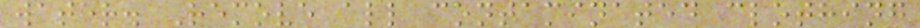water. Remove all contaminated clothing
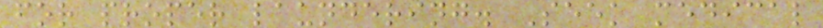for proper laundering. Seek medical
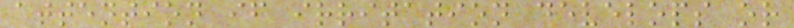attention if irritation develops or
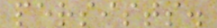persists.
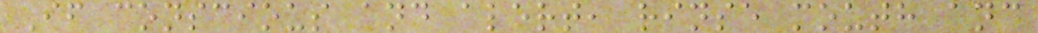If conscious and alert, rinse mouth and
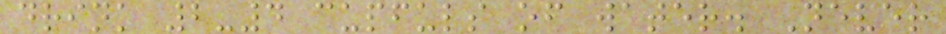drink 2-4 cupfuls of water. Never
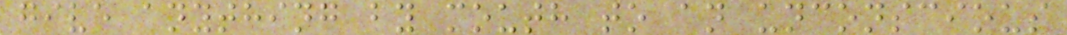give anything by mouth to an unconscious
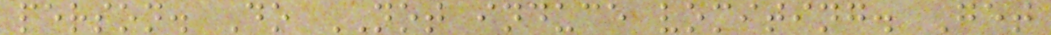person. Do NOT induce vomiting. Get
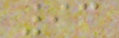93
